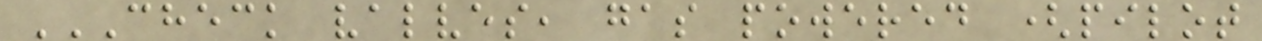CHECK VALVES, GAS POWERED (PILOT
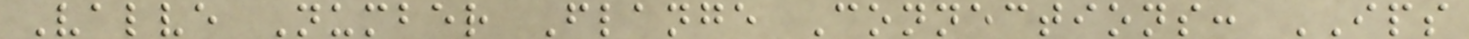Valve Number Flange Connections: IPS
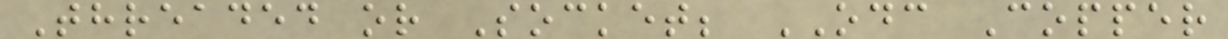Threaded or Socket; ODC Copper
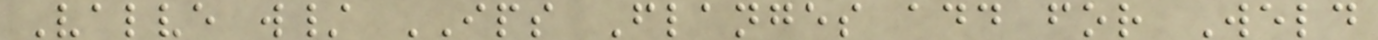Valve w/ IPS Flanges add for Weld
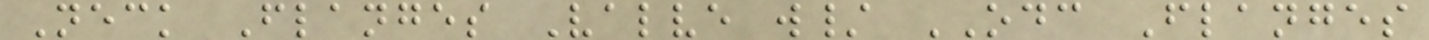Neck Flanges Valve w/ ODC Flanges
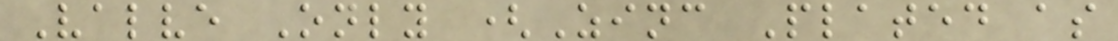Valve Only (Zinc Plated as
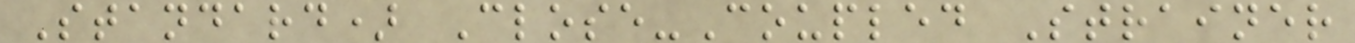Standard) Close-Coupled Strainer
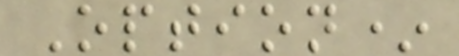Option*
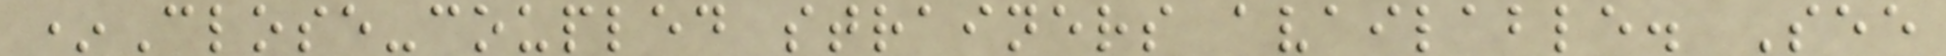*Close-coupled strainers available. See
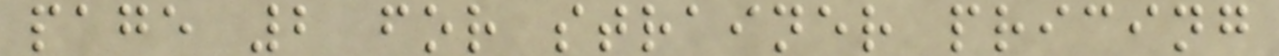page 2 for strainer pricing
